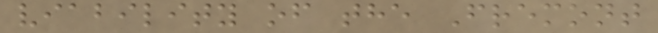viability of the Fremont
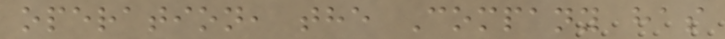operation, the Company has
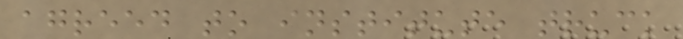agreed to institute truck
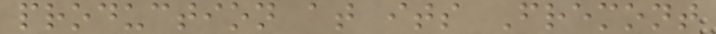production at its Fremont
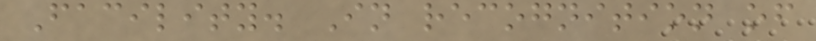Facility. In recognition of
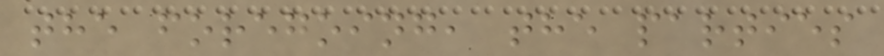the foregoing, the parties
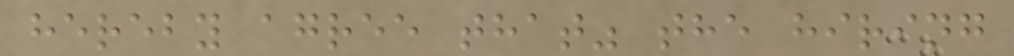hereby agree that" the hiring
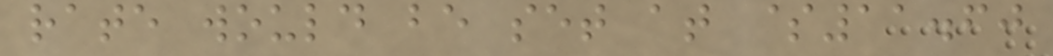rate would be set at $11.60
